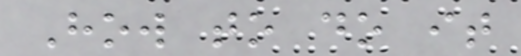How to do it
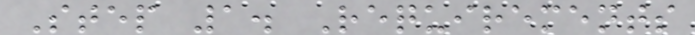Step 1. Requirements
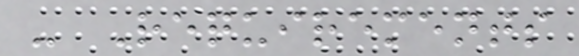- Requirements
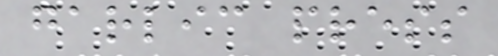garlic press
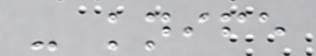- knife
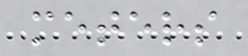meters
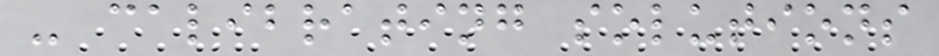- calibrating solutions
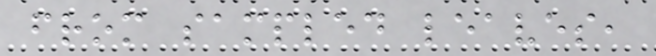from sampled leaves,
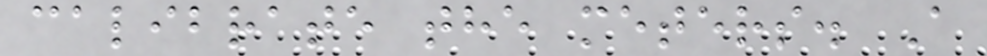calibrate the meters. A
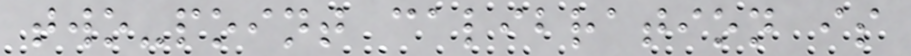two-point calibration is
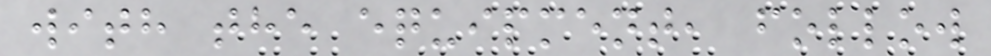with the equipment, follow
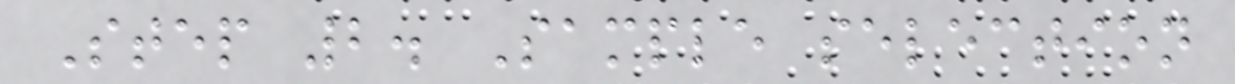Step 2. Sample selection
